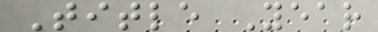Title Year
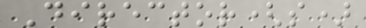Director(s)
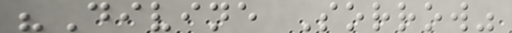"Divine Sorrow"
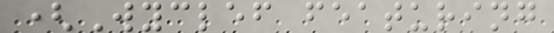(Wyclef featuring
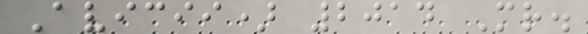Avicii) 2014 Mr.
